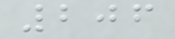206
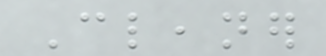Cleaner
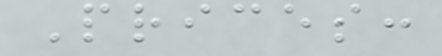Prices:
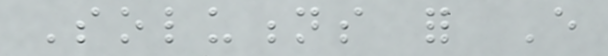Solutions for Every
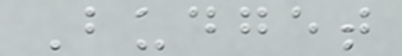Budget
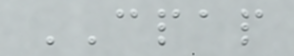CPAP
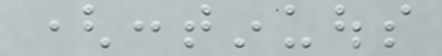(continuous
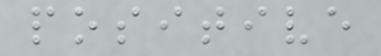positive
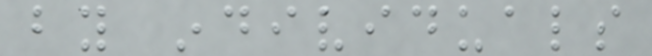by individuals
